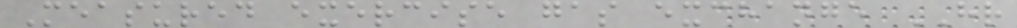Measured exercise gas exchange HR
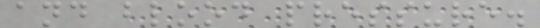and blood pressure.
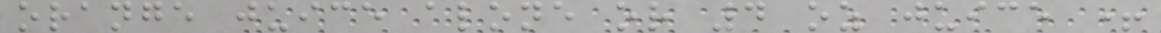orange juice alone or 4 oz juice +
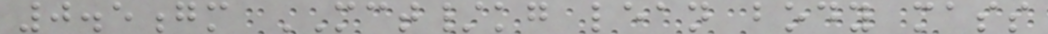0.5gm MCT/kg lean body mass
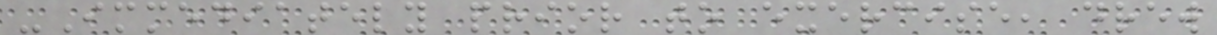-Immediately prior to exercise, drew
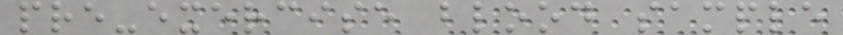pre-exercise blood sample
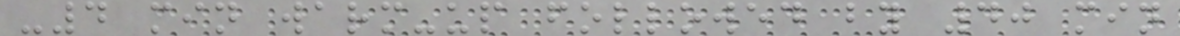-4 min warm-up followed by 40 min
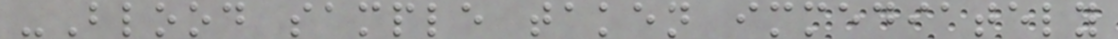-Blood sample taken immediately
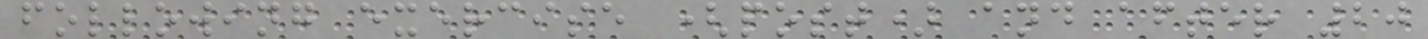following exercise (post) and after 20
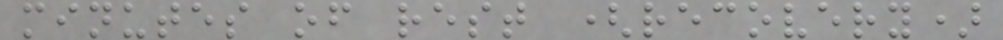minutes of rest (recovery)
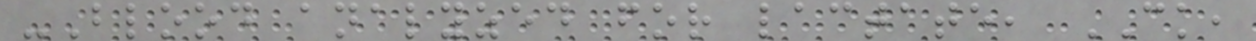-Blood analyzed for lactate, CK,
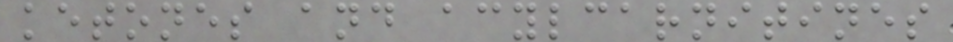ketones and acylcarnitines
